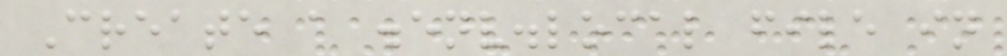Create a .env.local file in
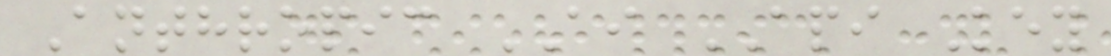Anthropic AI API Key
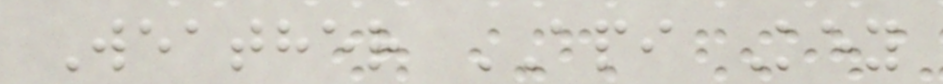Weather API Key
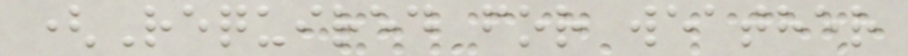(Required for weather
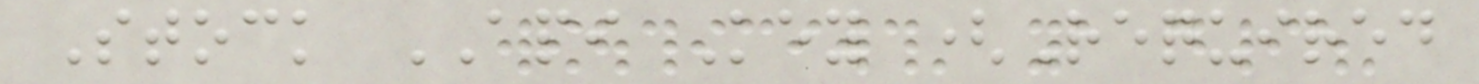Stock API Key (Required
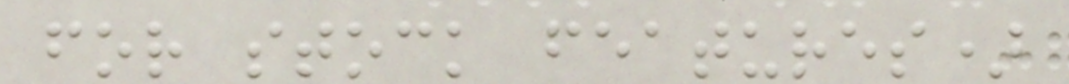for stock features)
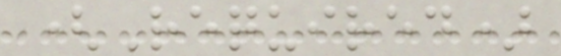(Required)
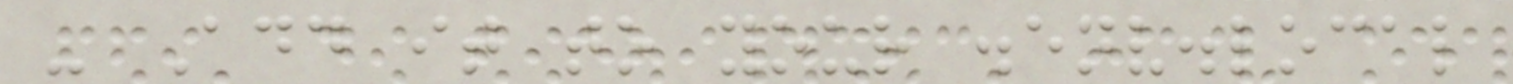- Add it to your .env.local
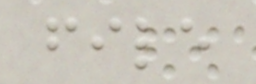file
